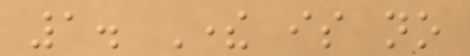1. There is no
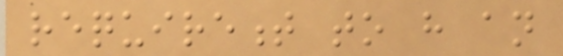requirement to have an
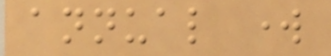annual work
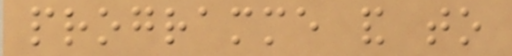programme and to
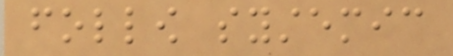follow systemic
